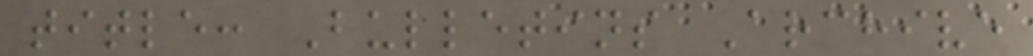title: Bulletins Archive
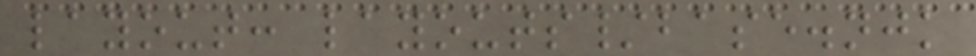layout: layouts/base.njk
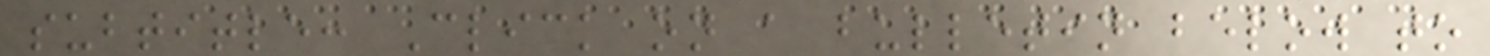subtitle: Click on a bulletin below to
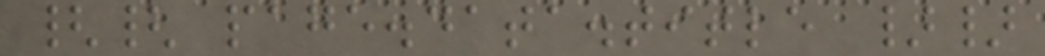{{ page.data.title }}
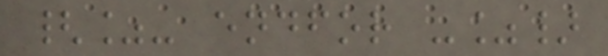{%- endfor -%}
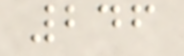246
